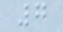7
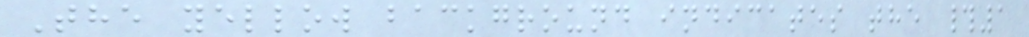The yellow background indicates the #1
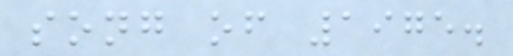song of 1975.
